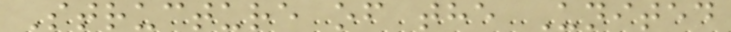Structure of the United
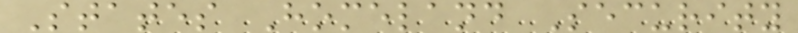States Homeland Security
